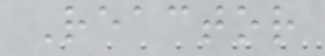Reactor
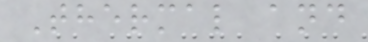Thermal and
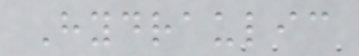Hydraulic
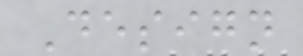Design
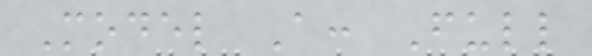Model A: Full
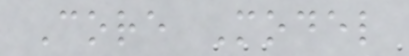Core Model
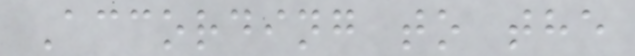According to the
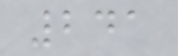241
